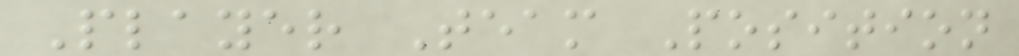Player Team Position
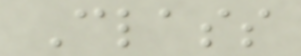Class
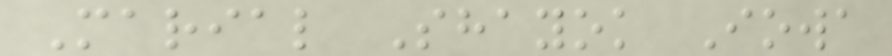Marial Shayok Iowa
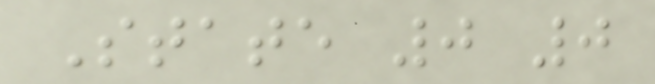State 0 0
